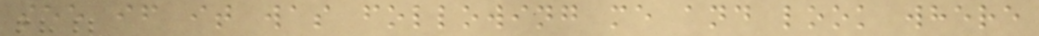see if it was following me and look where
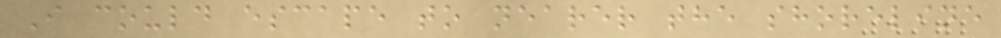I could escape to nearer the shoreline
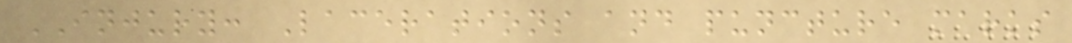INJURY: Lacerations and puncture marks
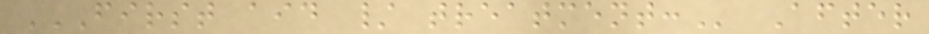FIRST AID / TREATMENT: After
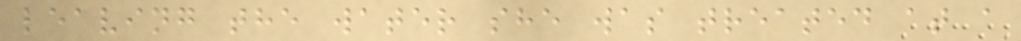leaving the water she was treated at a
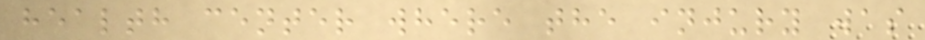health center where the injury was
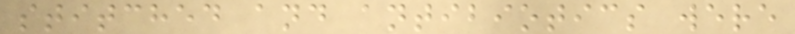stitched and antibiotics were
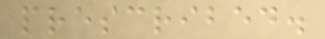prescribed.
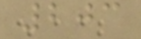203
